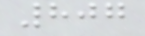807
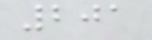201
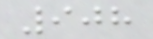908
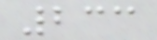233
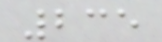235
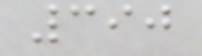390
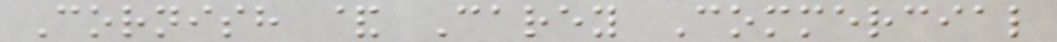Cornish & Carey Commercial
